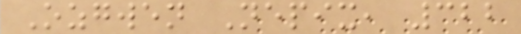Ozgwen Nepix, 322
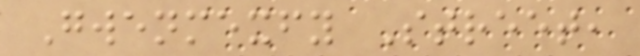Gwenmexfy Street,
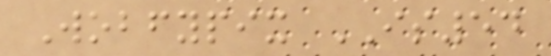Wobfypix IS54
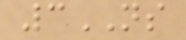3NS
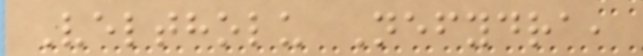Veltholu Nefydra,
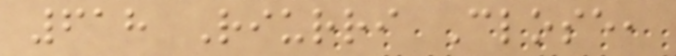618 Riurri Close,
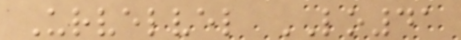Urvelvel LO41
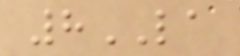8LA
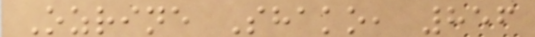Ozrine Shako, 856
